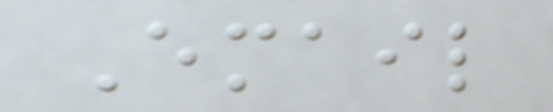Email
